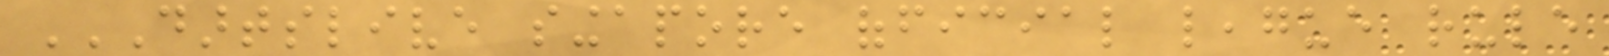DARTSLIVE SINGAPORE OFFICIAL LEAGUE RULE
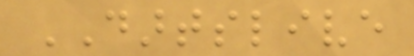DARTSLIVE
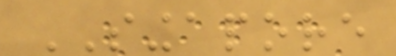SINGAPORE
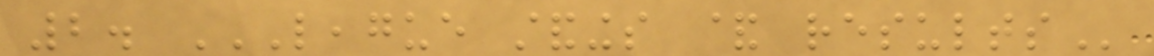2. LEAGUE STANDINGS & RESULTS
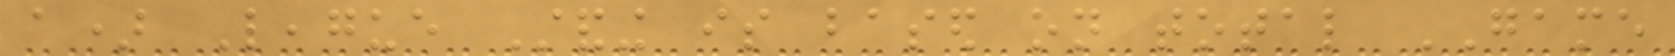a) League Standing is based on total GAME
